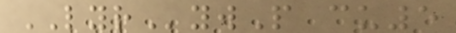LYRywP cu5
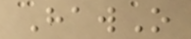HawO
